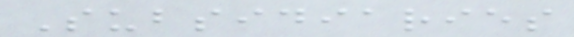Subsidiaries
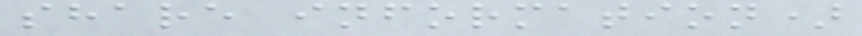share information)
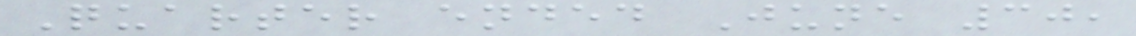Quarter ended June 30,
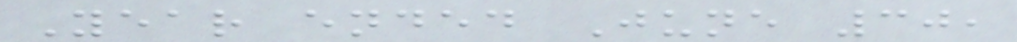Year ended June 30,
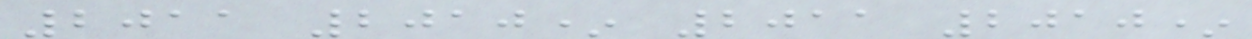2011 2010* 2011 2010*
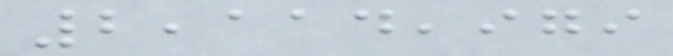2,114,979
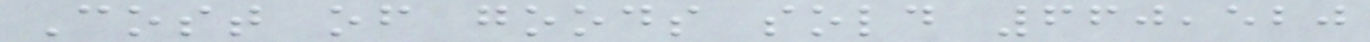Cost of goods sold 660,520
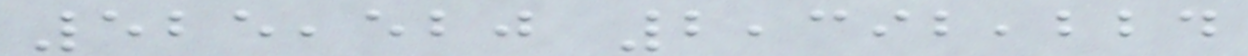525,520 2,392,224
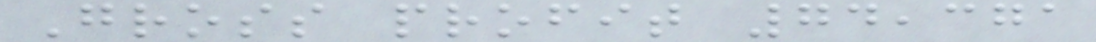Gross profit 74,371
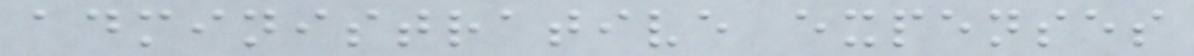administrative expenses
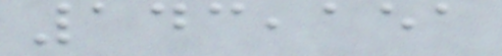143,151
